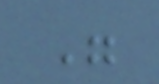"
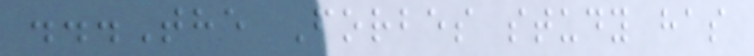...The Forbes study has
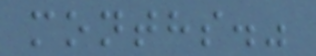months."
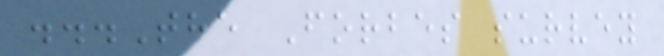...The Forbes survey
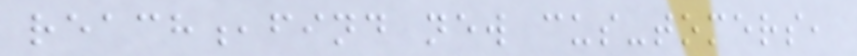reach,find new cus-tomers,
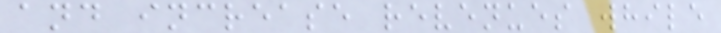and increase revenues while
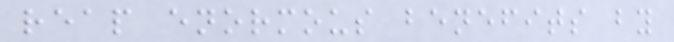reap enormous benefits by
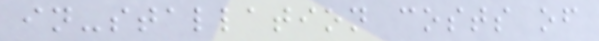in-stallation costs of
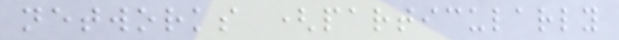networks (particularly
